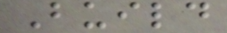Build
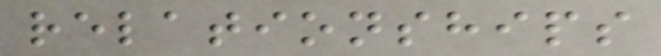relationships
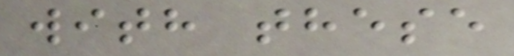with these
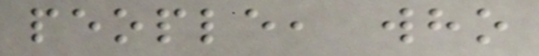people, who
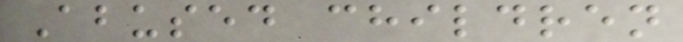Abused children
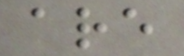are
